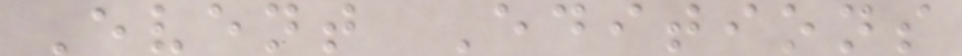Event Editions
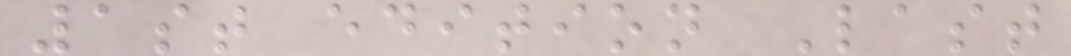1st edition Last
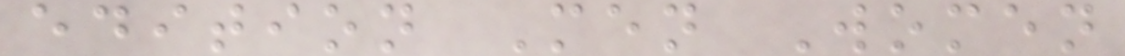edition Men Women
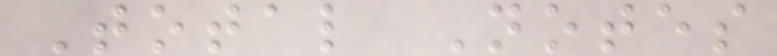Total Notes
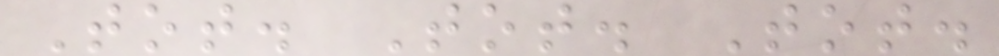Tot. Tot. Tot.
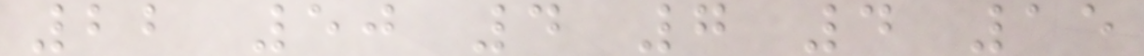22 50 4 7 4 15
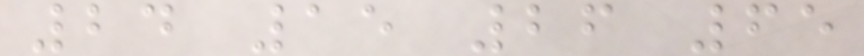24 15 26 65
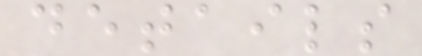details
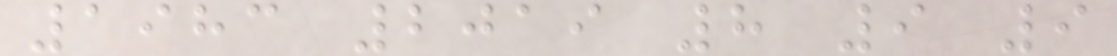1983 2019 8 9 9
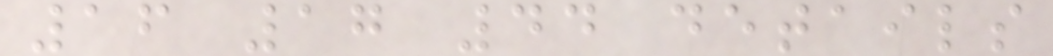16 17 44 details
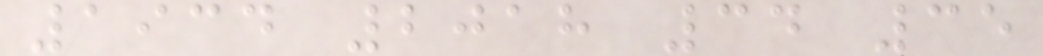1934 2018 34 35
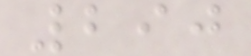290
